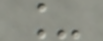_
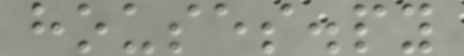houses.py
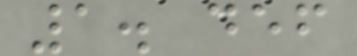1. def
